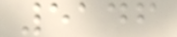5146
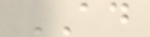AD
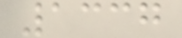1337
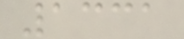1331
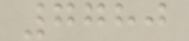7780
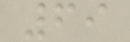69
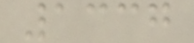1337
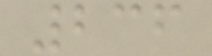236
